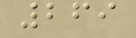269
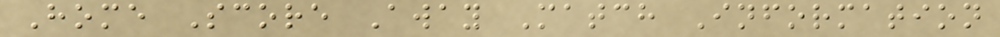Home Score Away Match Information
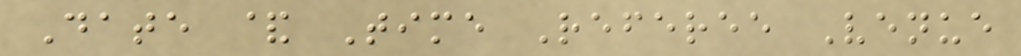Date & Time Referee Venue
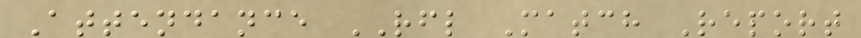Attendance RFL Match Report
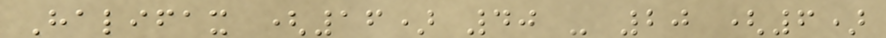Halifax (16) 40 - 20 (6)
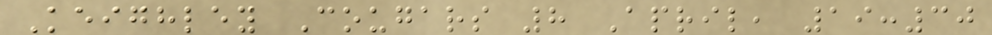Keighley Cougars 8 April, 19:30
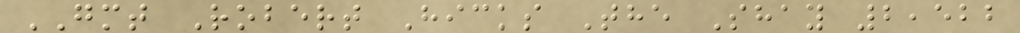GMT Robert Hicks The Shay 2,522
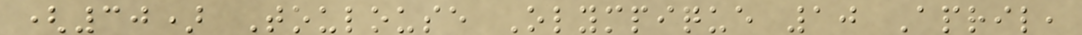(30) Toulouse Olympique 10 April,
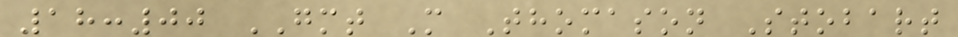18:00 GMT M Thomason Stobart
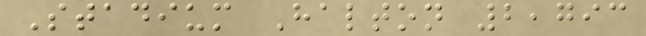Stadium Halton 2,793
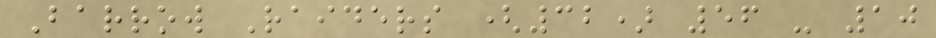Barrow Raiders (32) 56 - 10
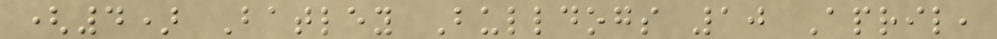(4) Batley Bulldogs 10 April,
